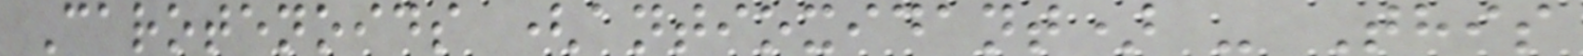Carotenoids (antioxidant) - This
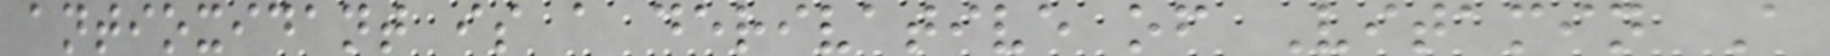antioxidant is a derivative of Vitamin A
